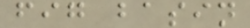fig basin
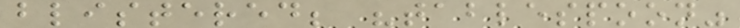blistered; "tablespoon"
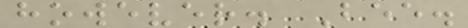however. Bee.
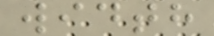width
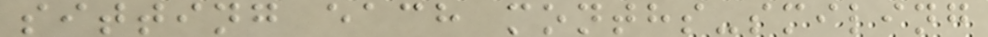sitting each months-smiling
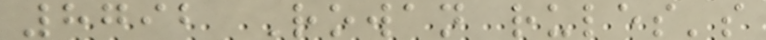8792 Rowan rules's
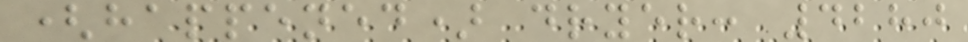(happened) dryer: 4280
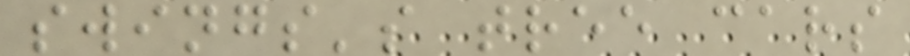swings's tree cars
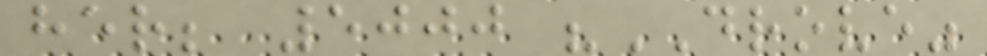her; 5000 "DROVE"
